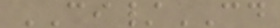CI/CD
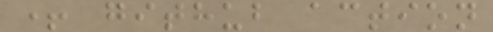+ github action
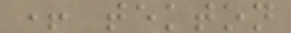+ tekton
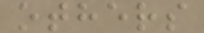others
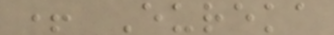+ Eureka
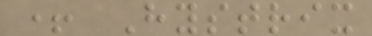+ Hystrix
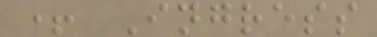+ Ingress
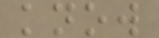know
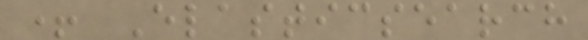+ Elasticsearch
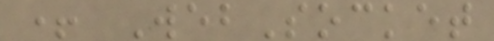+ WebSocket
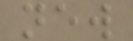new
